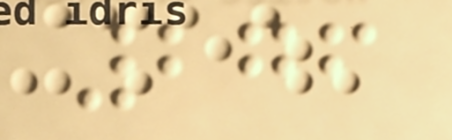276
